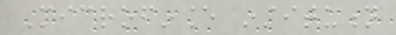Microfinance institution
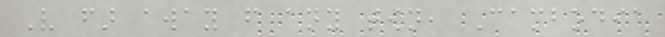Very far away from any town, Cambodia
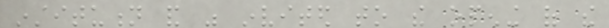institution and was invited to the opening of the
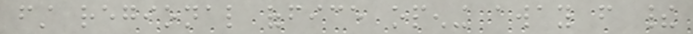first regional office opening away from their
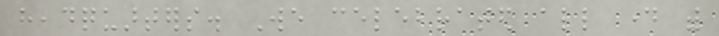headquarters. We celebrated all day with
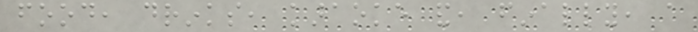food, drinks, karaoke and, finally, a
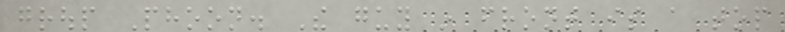group Phoon. The guy in front is a top
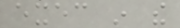exec in the
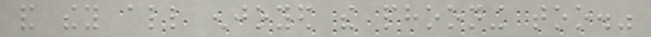and they all enjoyed the phooning too."
